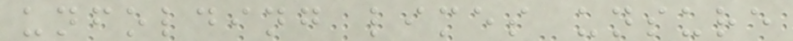unfolding limes unsure
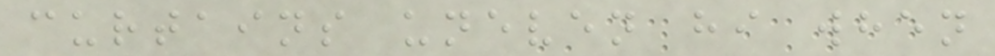curtains uneven hi when
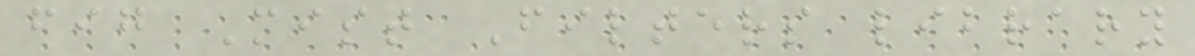fig Mist Filters library
